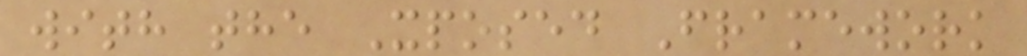with the Xposed Framework
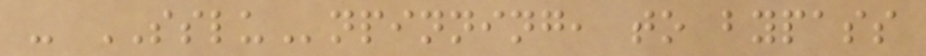- SSLUnpinning, to bypass
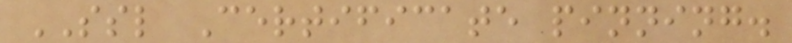SSL Certificate pinning.
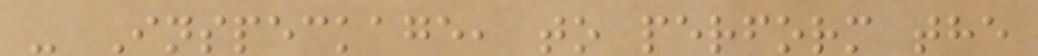- Inspeckage, to perform the
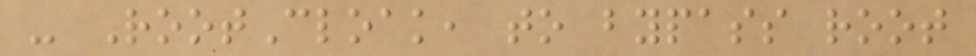- RootCloak, to bypass root
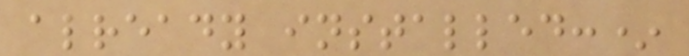already installed:*
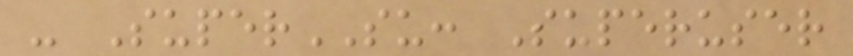- SuperSU: Superuser
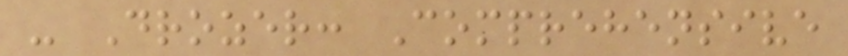- Drozer: Comprehensive
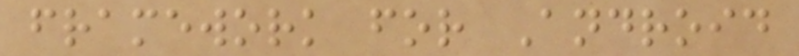framework for Android
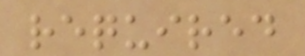required
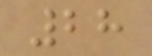28
